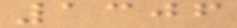1306
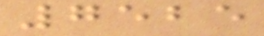7525
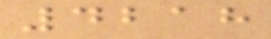4218
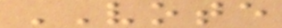VOTE
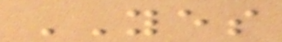YES
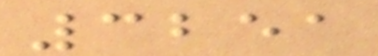3251
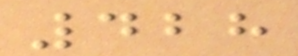428
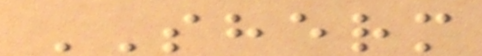SHERM
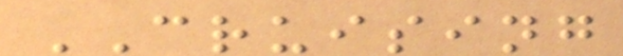CRUISING
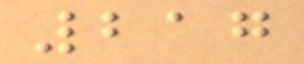217
